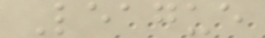League
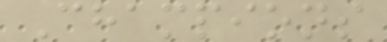Champions
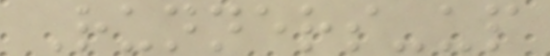Runners-up
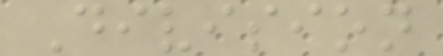Division
